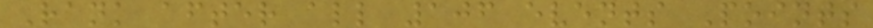Rank after all 106 events Points
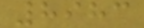8983
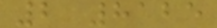2 8125
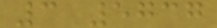3 5737
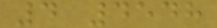4 4548
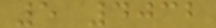5 4032
